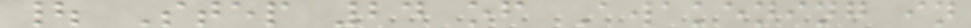| Step 24 of Awakening in
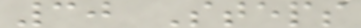30 Steps
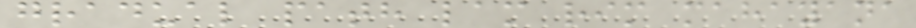gradual path lam rim mahayana
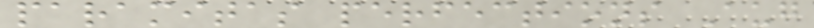paramitas perfections Aug
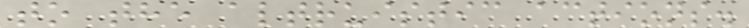to the altruistic actions.
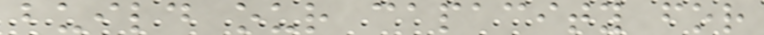build our capacity for
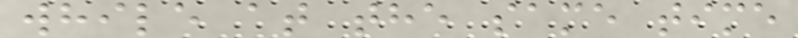while at the same time
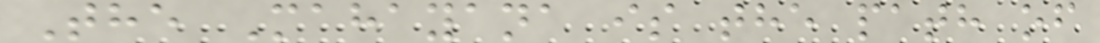The Mahayana is the path of
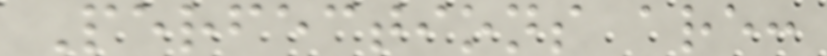Perfections are:
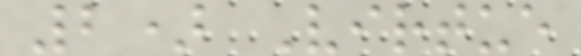2) Virtue
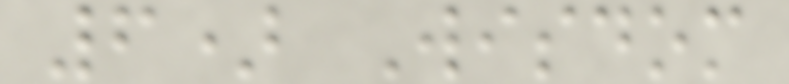6) Wisdom
